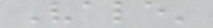Vale'
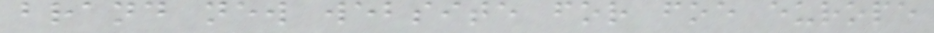brand new website for foe europe
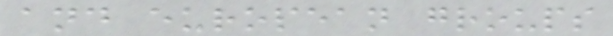and european groups
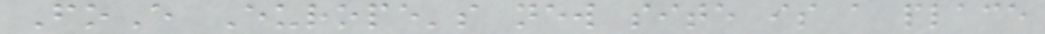FoE Europe's new site is a place
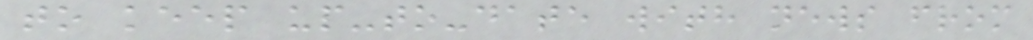to keep up-to-date with news from
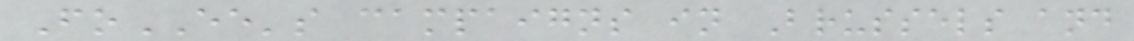FoEE's campaigns in Brussels and
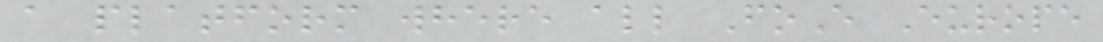a platform where all FoE Europe
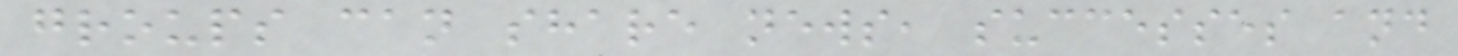groups can share news, successes and
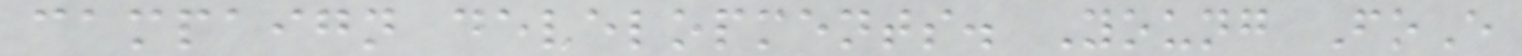campaign developments. Young FoE
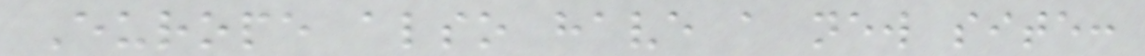Europe also have a new site:
